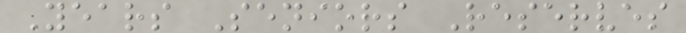Years Seniors Reserves
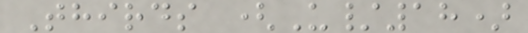Thirds (U/18)
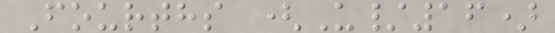Fourths (U/16)
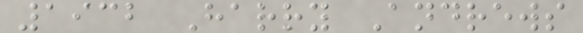1932 Harry Andrews
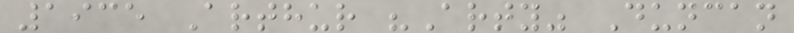1935 Arthur "Arty" Duncan
